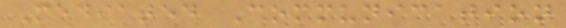Mediated Communication
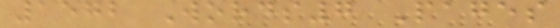1572 Words7 Pages
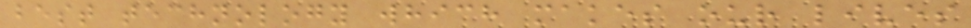best technology which makes our lives
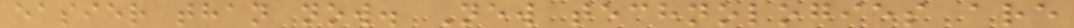easier than now. New technologies are
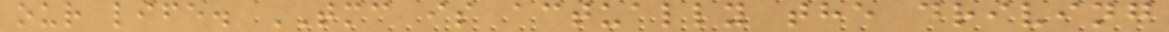our life. TMC is actually the driving
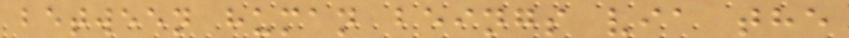between human beings via the
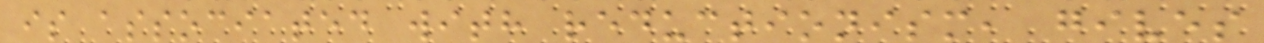is associated with reductionism, gives
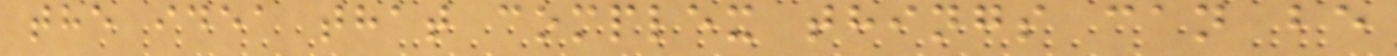the idea that complex things can be
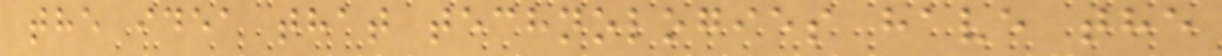the idea that technologies have the
